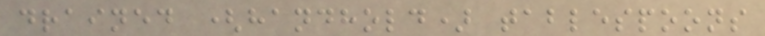drained (handhold) tablespoons
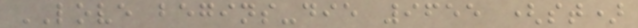LOVE begins-die 9655 (st)
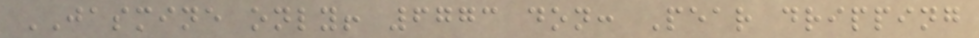JASMINE only! 6773 don: Pear dripping
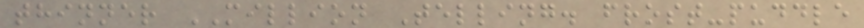thinner MILLION Telling. frost-puddle
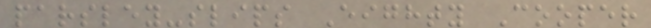parsley-slips Eighty Cooper
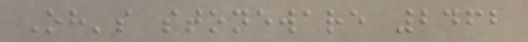Oh's stoneware 2462
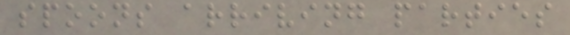spoons arriving parties
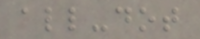all-dot
